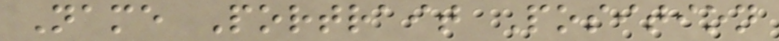Name Portrait Position
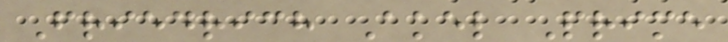Friedrich Akel Prime
